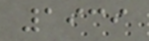1939
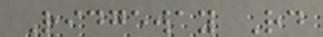Ridgeway Rd
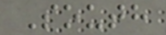South
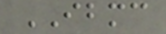IBMC
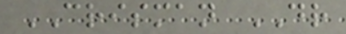CRISMAN DR
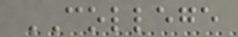COLLEGE
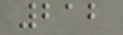212
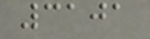3101
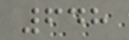648
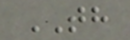TH
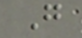G
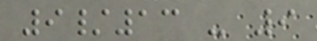9/13 - 9
